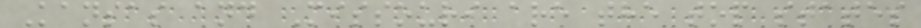Kansas and Missouri are the top states
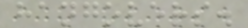hangovers.
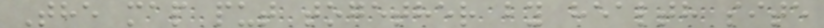The map put together by health site
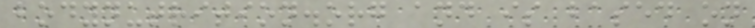bodynutrition.org and is based on
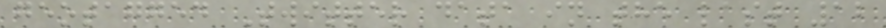geotagged Twitter data in the last 12
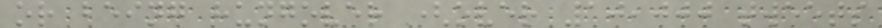or being hungover (over 10,000 tweets
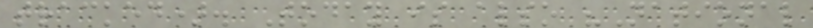tracked). Today is also "National
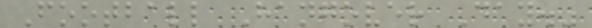Football Hangover Day."
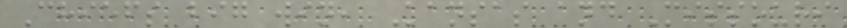Chiefs big win, Kansas and Missouri
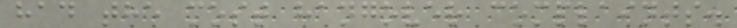had the most hangover complaints.
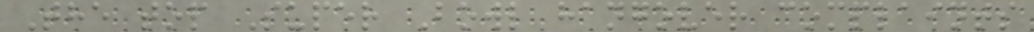The top Super Bowl hangover complaints
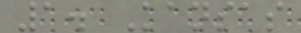1. Kansas
